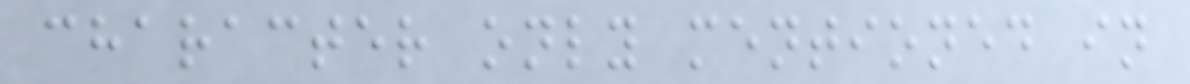character only mentioned in
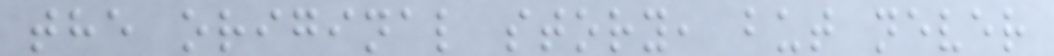the original story, but never
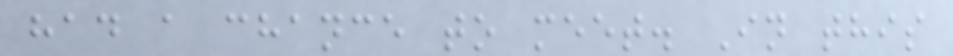had a chance to meet. In this
